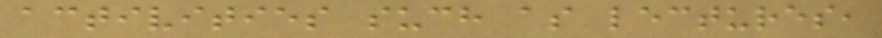activities such as lectures,
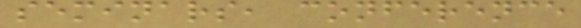seminars, conference
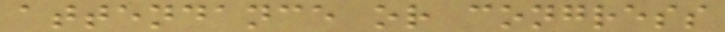attendance or congress
